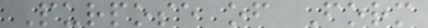Purpose of Form
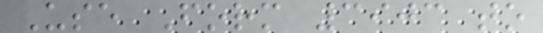Use Form 3903 to
